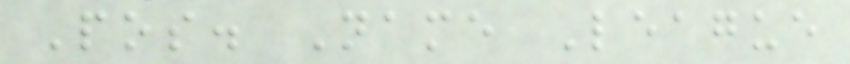Pos. Name League
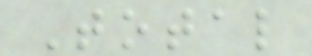Total
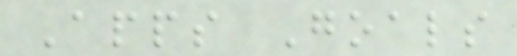Apps Goals
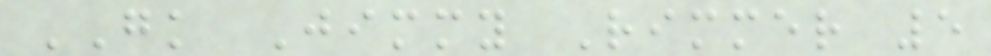GK Jimmy Rimmer 5
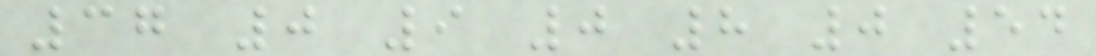37 0 9 0 8 0 54
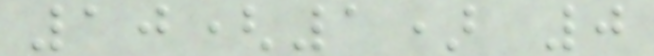10(1) 0
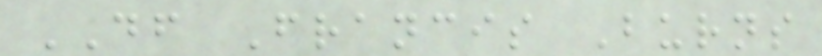DF Francis Burns
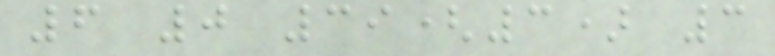6 0 39(3) 3
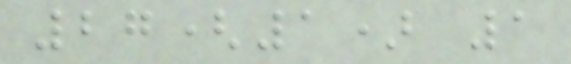27(1) 1
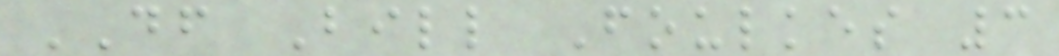DF Bill Foulkes 3
